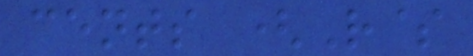cents (R$
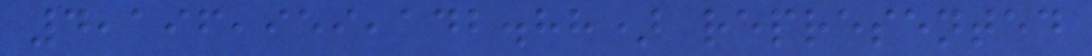4,196,959,142.88) represented
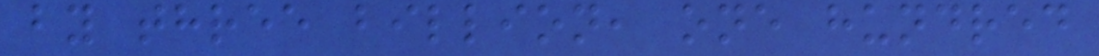by three billion, one hundred
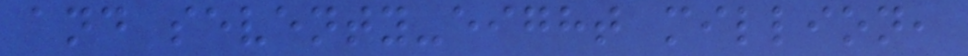and seventy-eight million,
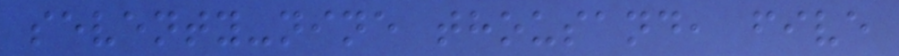seventy-nine thousand, five
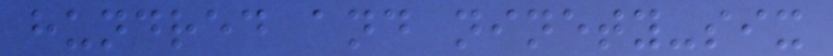hundred and ninety-six
